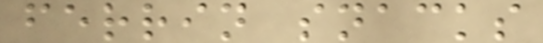ferrin snacks
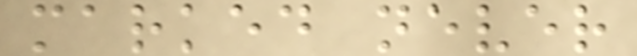marked never
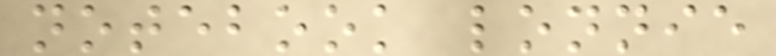notebook lonnie
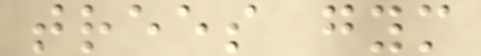trees gym
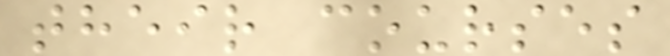their courses
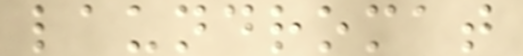laundromat
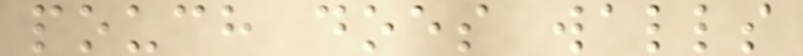pouch does walls
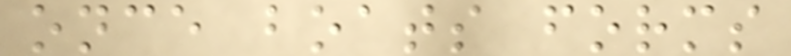once boats forms
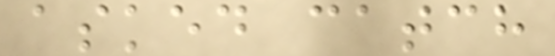asked catch
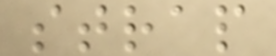strap
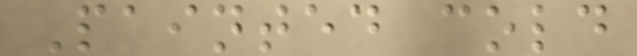Painted cold
